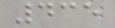435
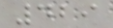429
